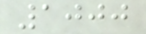1000
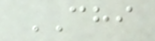CHI
